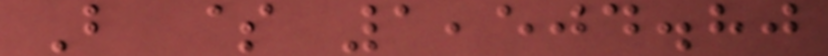B $ 1,504.80
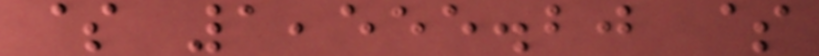$ 1,555.20 $
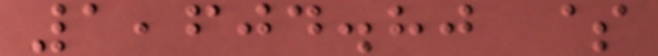1,604.80 $
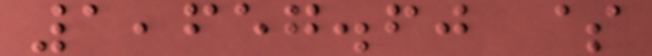1,657.60 $
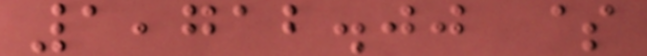1,712.00 $
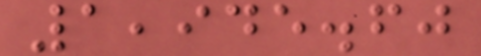1,945.60
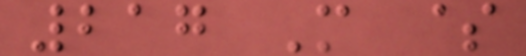217 M $
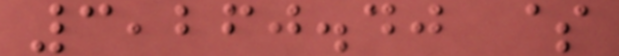3,260.40 $
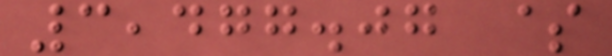3,477.07 $
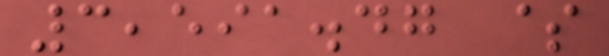3,591.47 $
